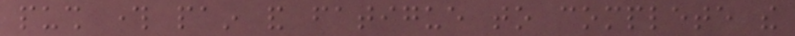push through pain and fatigue to complete the
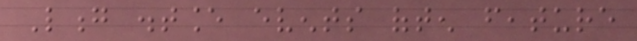Long distance events often feature
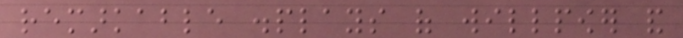remarkable displays of willpower and
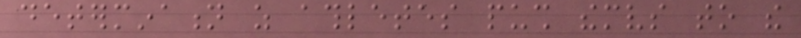determination as athletes push themselves to the
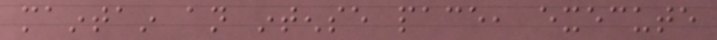maintain an intense pace, execute
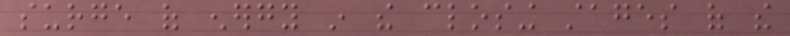surge of energy in the closing stages of the
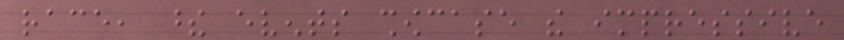race, these events showcase the impressive
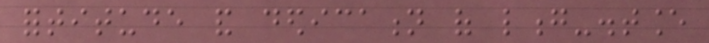fortitude and dedication of long-distance
